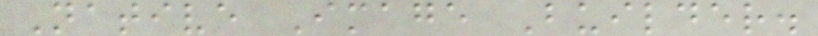Native Image Builder.
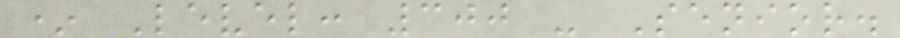* Level: 300 - Senior.
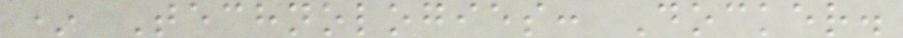* Technologies: Docker.
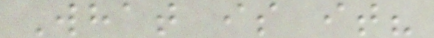What is it?
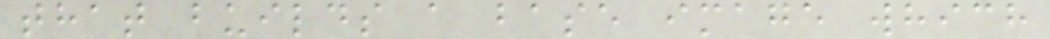that builds a base image which
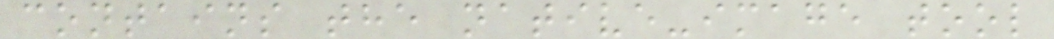contains the native-image tool
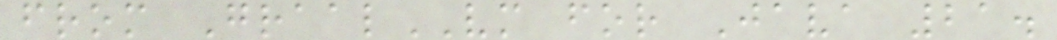from GraalVM for Java 21.
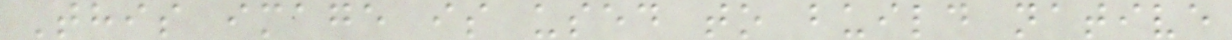This image is used to build native
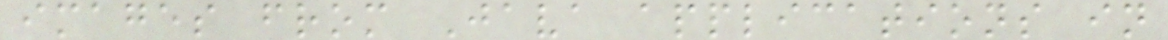images from Java applications in
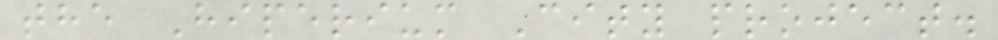the Hiperium City project.
